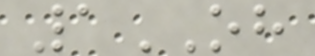1OH
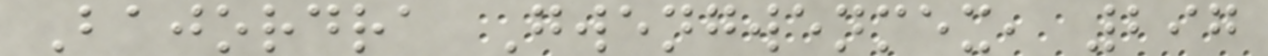Bajordra Gwengwenmex, 297
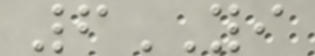6YI
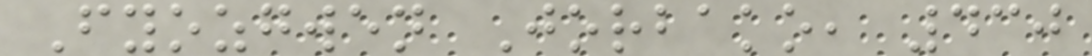Fyozgwen Jorbako, 430
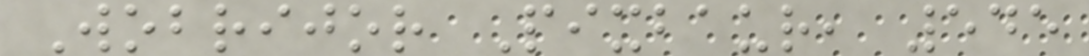Wobrijor Pixbaur, 545
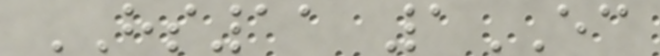HS11 1EC
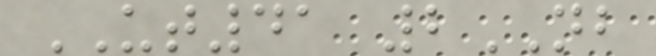UT41 2NB
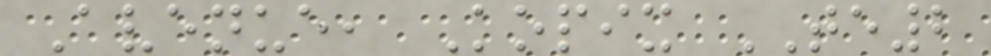Avenue, Kopix TE2
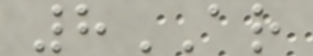8AR
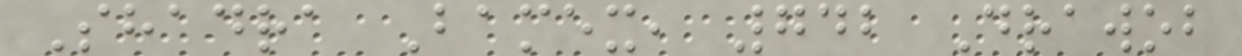Shadra Bamex, 742 Drawob
